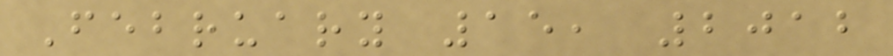February 15, 2012
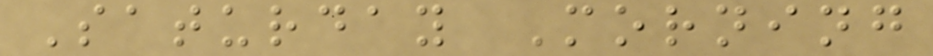Saturday Morning
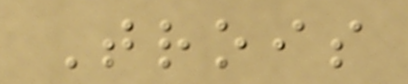Trois
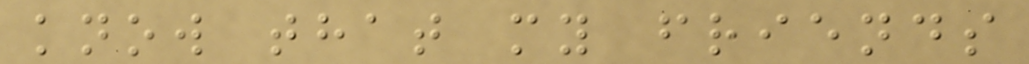know that my friends
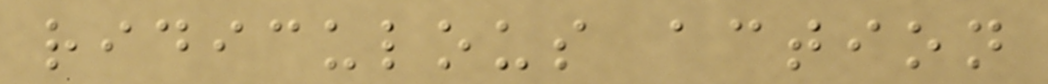ridiculous action
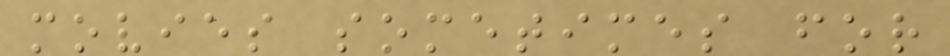movies sometimes for
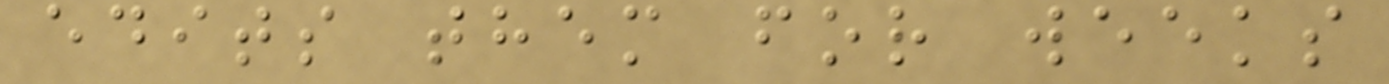edits them for weeks
